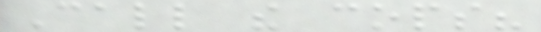Call the cops?
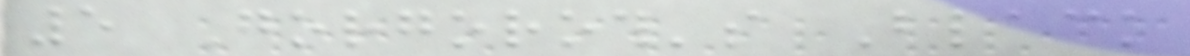5 Gorgoroth's Black
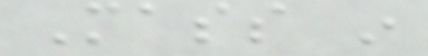Mass in
